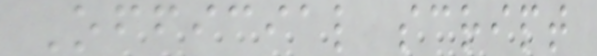Official script
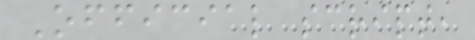Official script,
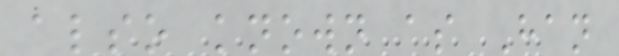also known as Han
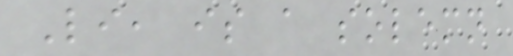Li, is a solemn
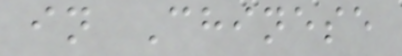in Chinese
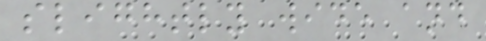slightly wide and
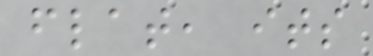flat, its
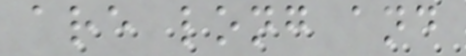are long and
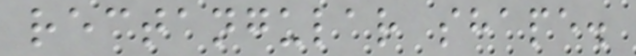rectangular shape.
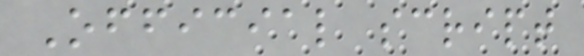Official script
